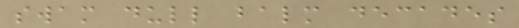swam dull balm decades
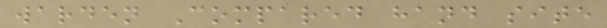warden Compared hand site
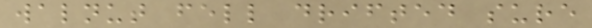walnut fell drifted sure
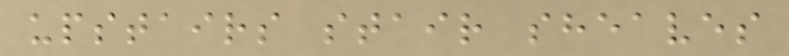upstairs stair sheaves
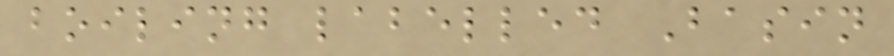boiling labelled Basin
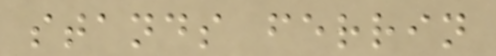stands ferrin
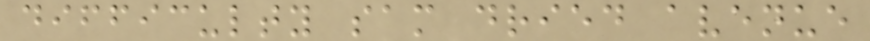difficulty sam dried avenue
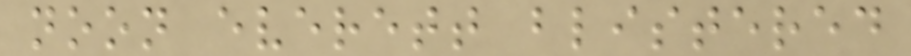noon everett blistered
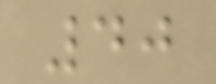40
